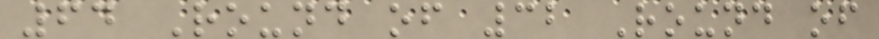64 Round of 32 Round of
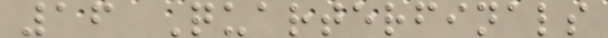16 Quarterfinals
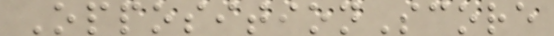OppositionScore
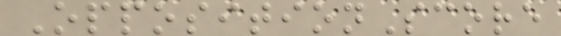OppositionScore
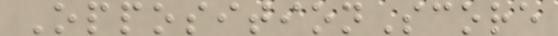OppositionScore
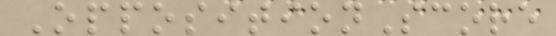OppositionScore
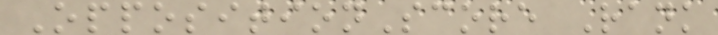OppositionScore Rank
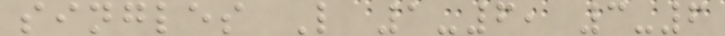singles L 1-6, 3-6
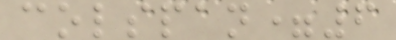colspan=6
